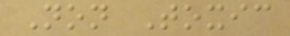Non Toxic
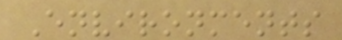Environments
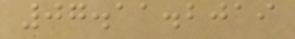07.11.2019
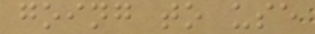going to use
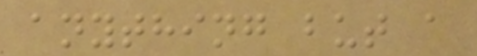anything but a
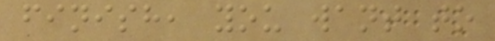finish, you want to
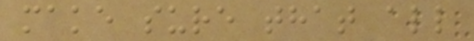make sure that all
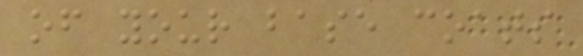of your base coats
